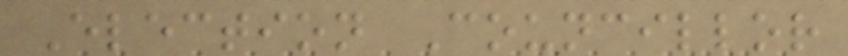Election Councillor
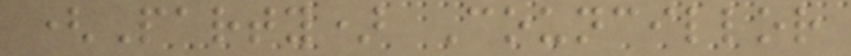(Party) Councillor
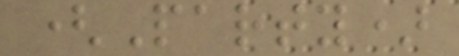(Party)
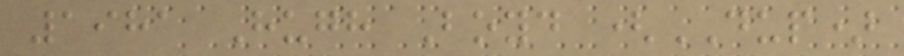1981 Hugh Boyd (DUP)
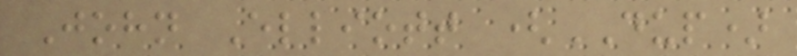John Elliott (DUP)
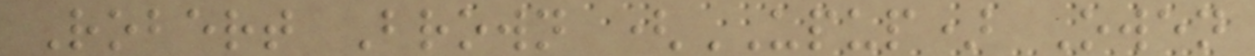Robert Brown (UPUP) Owen
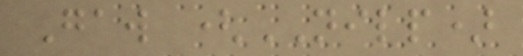Gaw (NILP)
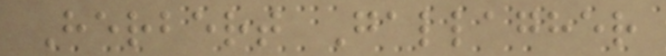Herbert Gallagher
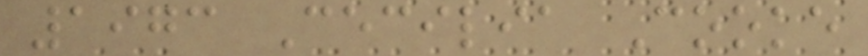1973 Cecilia Cooke
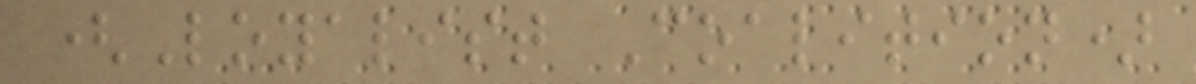(Loyalist Coalition)
